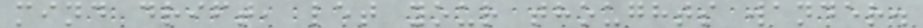mind drift, let your thoughts wander.
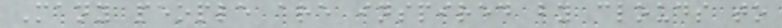Many people are inspired by clouds to
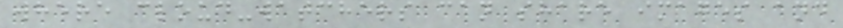where cloud-watchers can share images and
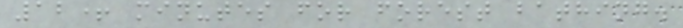12+ minutes for forest bathing.
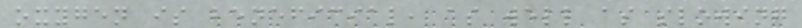oxygen is beneficial, as well as slowing
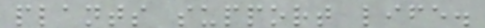plants support life.
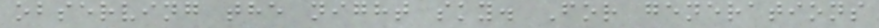observing the night sky. For generations
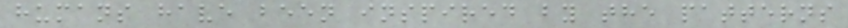humans have been inspired by the patterns
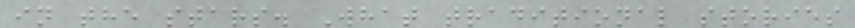in the stars. What traditional stories
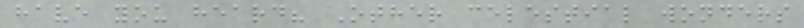have you heard? Other celestial wonders
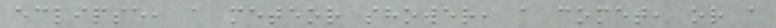eclipse, a meteor shower, a comet, or a
